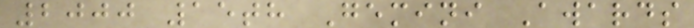2000 15th Gemini Awards
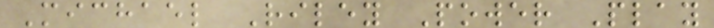Michael Riley Power Play
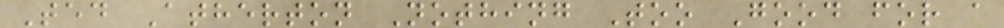Ted Atherton Nothing Too Good for a
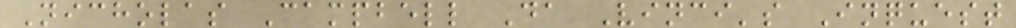Nicholas Campbell Da Vinci's Inquest
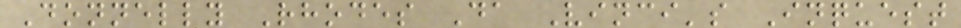Donnelly Rhodes Da Vinci's Inquest
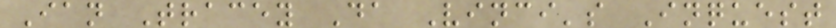Ian Tracey Da Vinci's Inquest
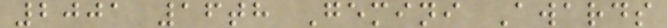2001 16th Gemini Awards
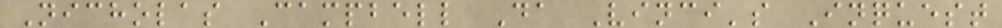Nicholas Campbell Da Vinci's Inquest
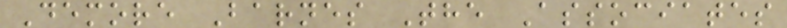Demore Barnes The Associates
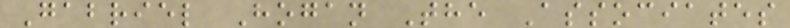Gabriel Hogan The Associates
